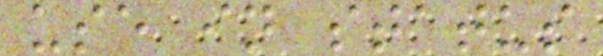use in status
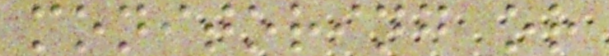monitoring or
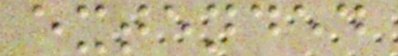extended
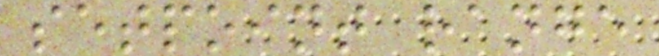setpoint range
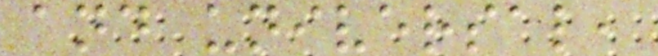and universal,
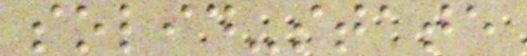solid-state
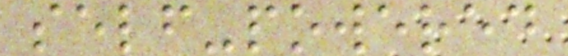self-powered
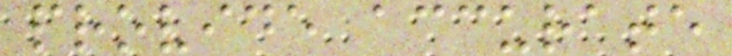provide accurate
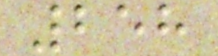258
